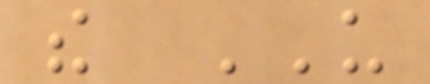the US
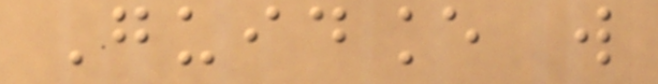Guidance will
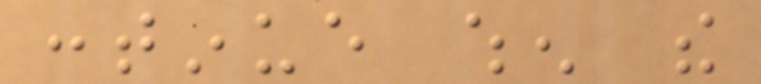continue when the
